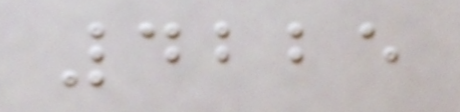4225
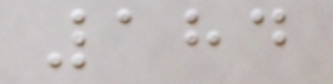184
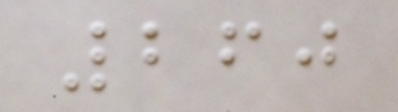260
